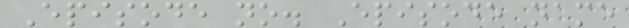Episode no. Episode name
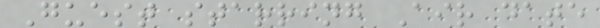Guest starring Air date
